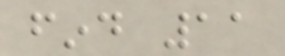find 11
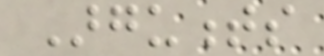Arguments
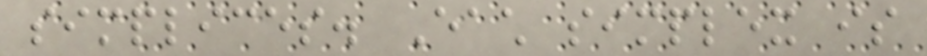simplices. Each simplex is
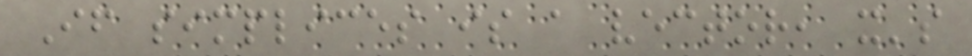If simplices is a vector, it's
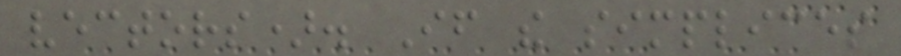vectors). If the simplices
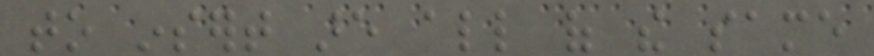to insert are all of the same
